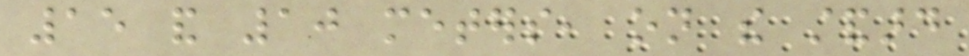15 and 10 meters, on the standard
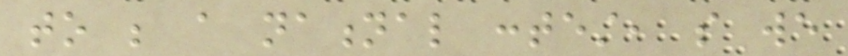to be a national contest, so we
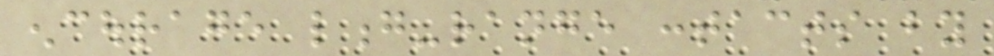encourage long-range contacts by
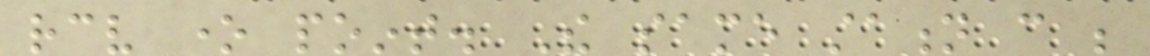receive one point. The same station can be
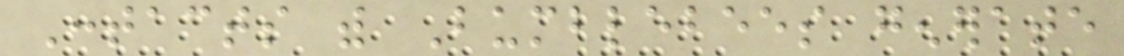Contacts with Bumblebees generate
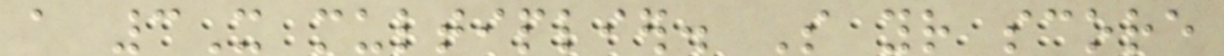a 3X multiplier. So your score
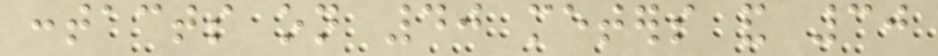contacts on 40 meters and 30
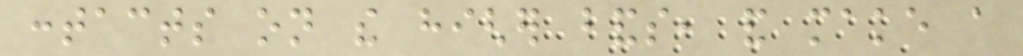contacts on the higher bands, and make a
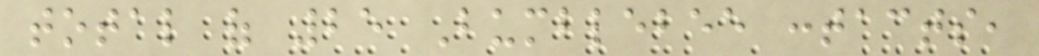total of 25 Bumblebee contacts,
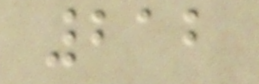212
